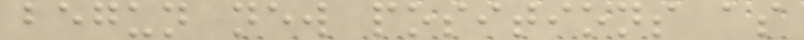begun new positions as
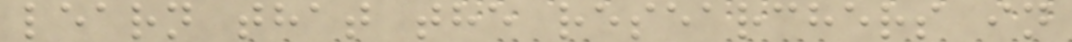learn that the researchers in
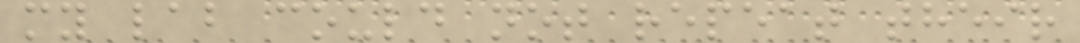my lab could not repeat their
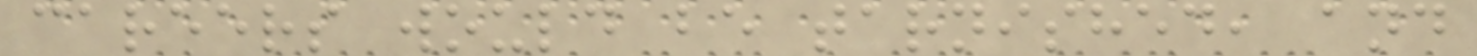careers would be tarnished, and
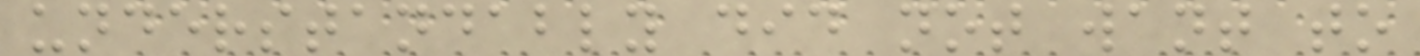understandably did not want to
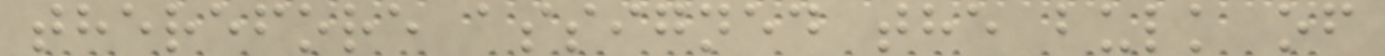therefore assigned the bulk of
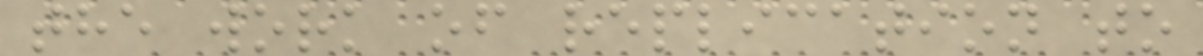the work of replication to
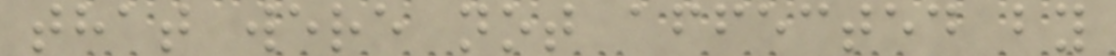that were not affected by
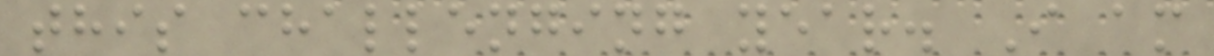this challenging year. I am
